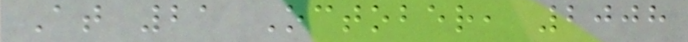At 21 October, 2008
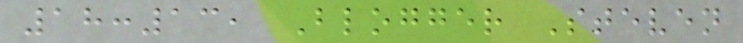18:13, Blogger Steven
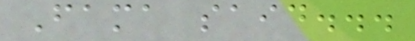Fama said...
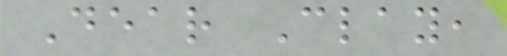Dear Clay,
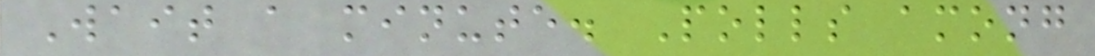Wait a minute. Polls among
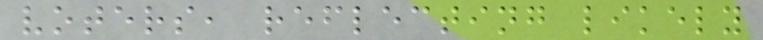voters, reflecting likely
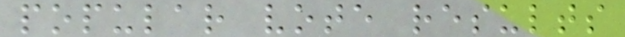popular vote results
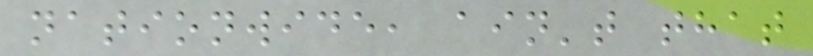nationwide, ain't that
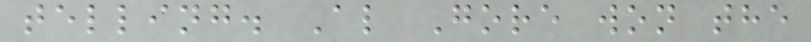telling. Al Gore won the
